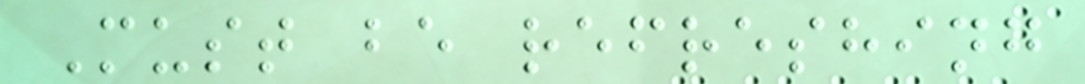Must be refreshing
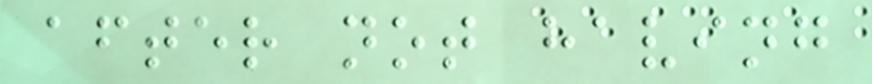after not having
